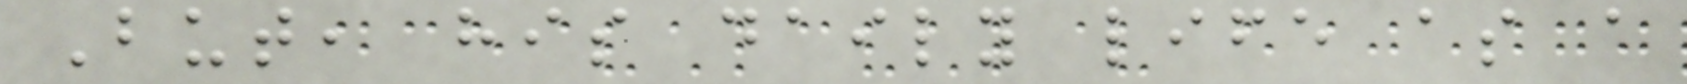But, his daily life as a
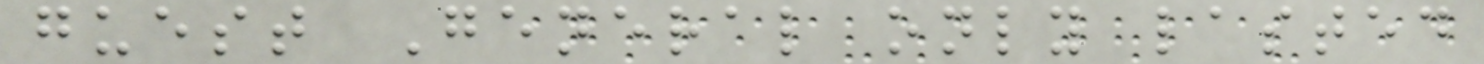guest General only lasted
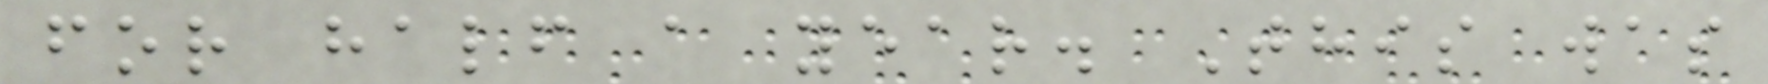for half a year. This was
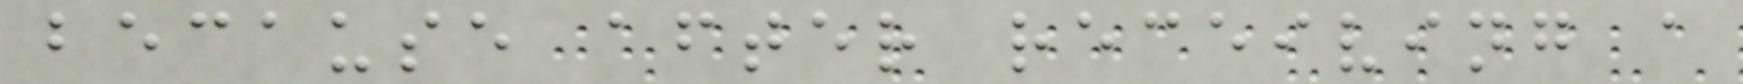because after receiving a
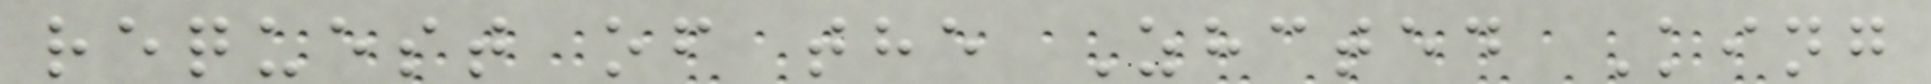request of the Zhcted King
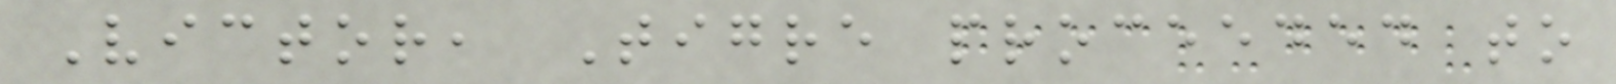Victor, Tigre proceeded to
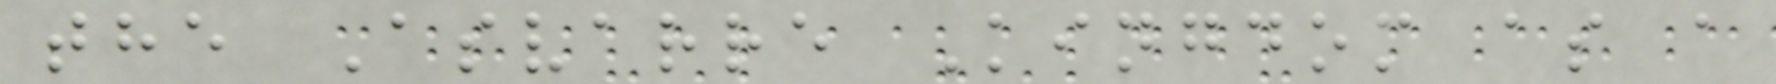the Asvarre Kingdom as a
